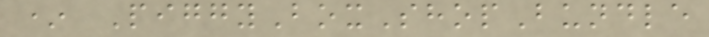* PiggyBoxShopBundle
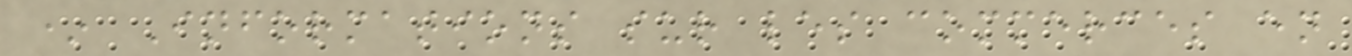* Informations sur les commerces en
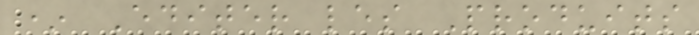* Editer les Produits
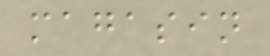magasin
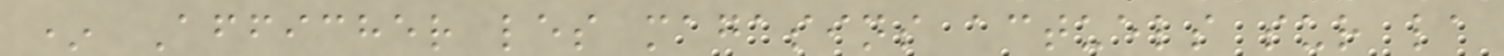* Afficher les magasins actuels sur la
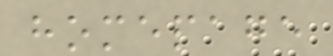homepage
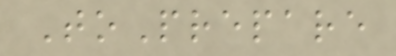ToPrepare
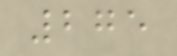275
